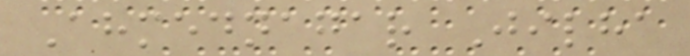Ahmednagar Jilha
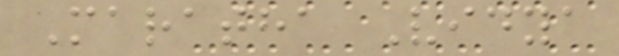Maratha Vidya
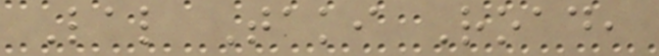Lal Taki Road,
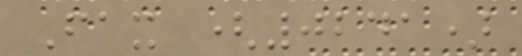Fax (0241)
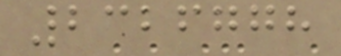2326778
